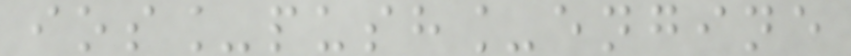ios_push_engine
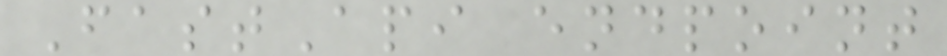FastApi endpoint
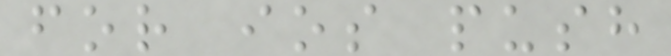for ios push
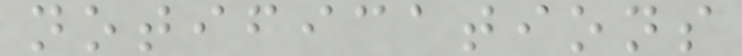notifications
